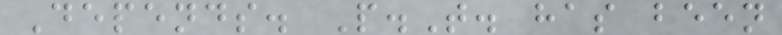Depends. P.T. has been
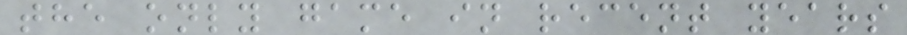the only game in recent years
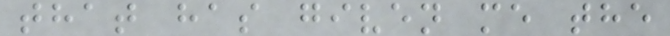that has given me the
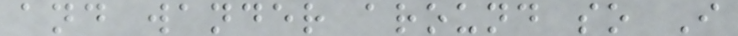and wander around so I
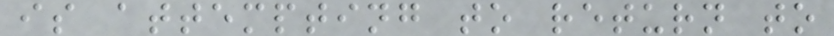is attempting to return to
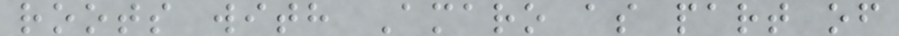roots with Amaro as part of
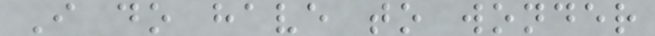I do have to wonder
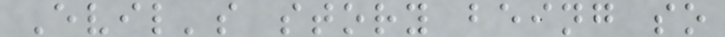Evil's story being so
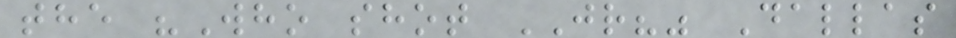the "Who shot JR?" Dallas
